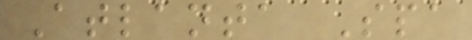Atlanta Spa
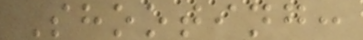Shooting:
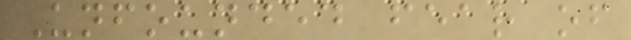Unfounded fear of
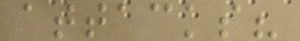attacks?
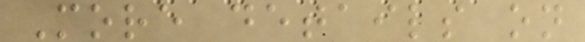More details on
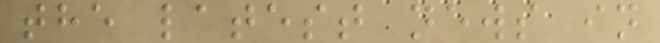the latest news in
